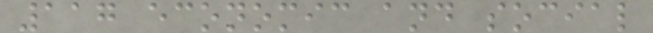117 economic and social
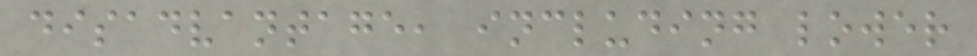disadvantage, including lower
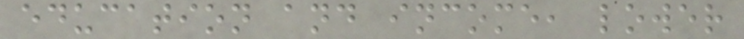education and income, lower
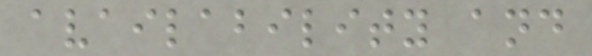availability and
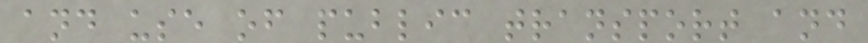and use of public transport and
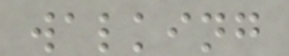walking
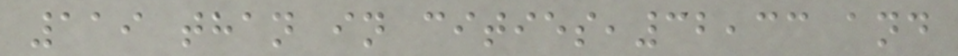119 than in cities,32,33 and
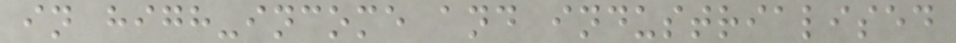in high-income and industrialised
